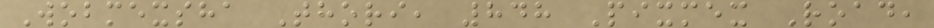Wobmexsha Thori, 848 Pixmex Road,
